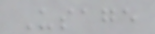Usage
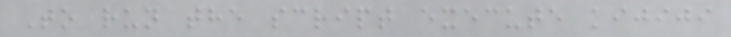To run the script execute kijiji
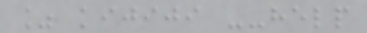% kijiji --help
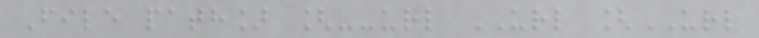File path] [--url URL [URL
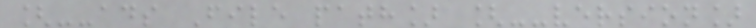[--ads File path] [--version]
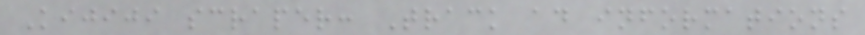Kijiji scraper: Track ad informations
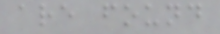are found
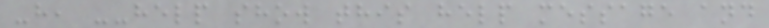-h, --help show this help message and
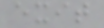exit
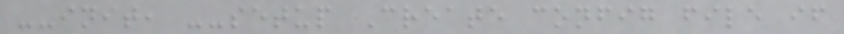--init, --setup Create config file if
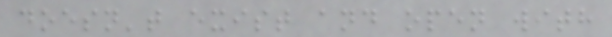doesn't exist and open with
